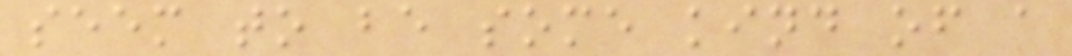seem to be some kind of a
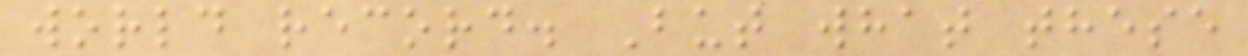world record. But what these
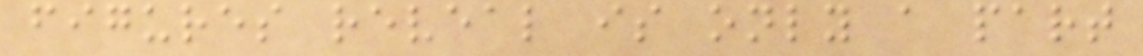figures reveal is only a part
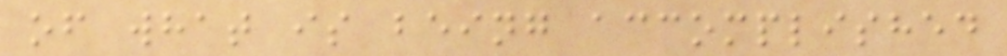of what is being accomplished
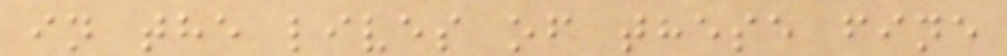in the lives of these fine
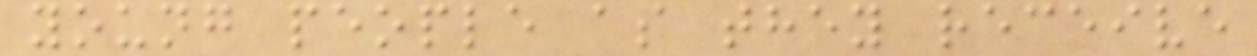young people as they receive
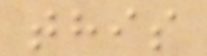this
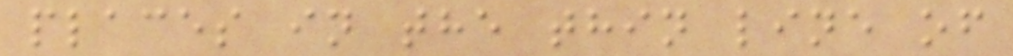places in the thin line of
